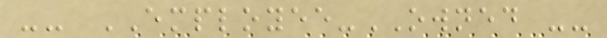-- EMPLOYEE-OWNED --
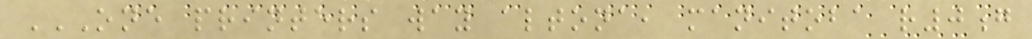ONE PRINTERS WAY ALTONA, MANITOBA R0G
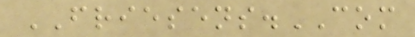FRIESENS.COM
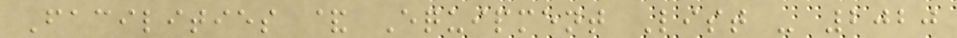Facilities & Equipment List - 2020
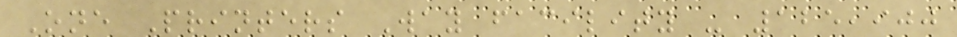One Printers Way facility - 125,900
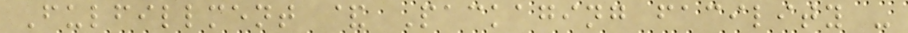Fulfillment & Packaging facility -
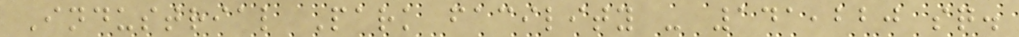Industrial Park facility - 141,220 sq.
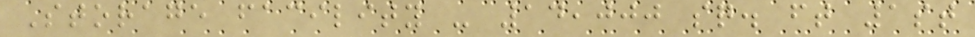Storage facility - 14,000 sq. ft 1st
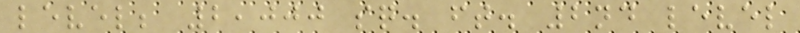level; 2,000 sq. ft. 2nd level
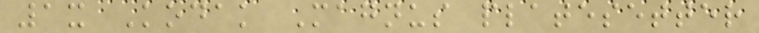1x Kodak Magnus platesetter
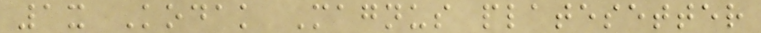1x Kodak Magnus platesetter
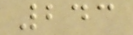243
